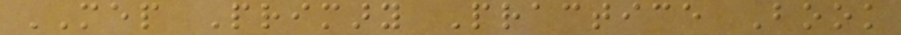MEP Primary Practice Book
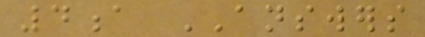4a ANSWERS
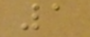1
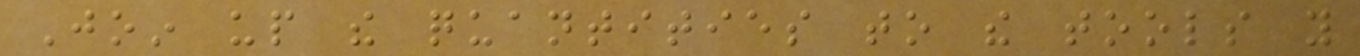Join up the quantities to the tools you
